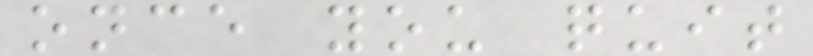once you quit
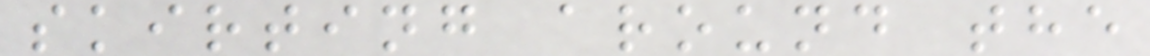skirting around the
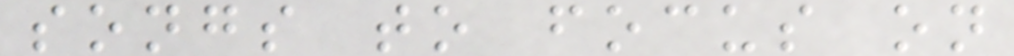songs to focus on
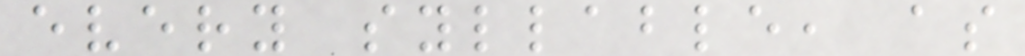every syllable, as
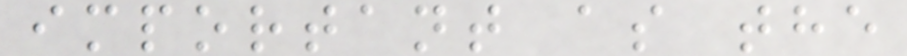important as the
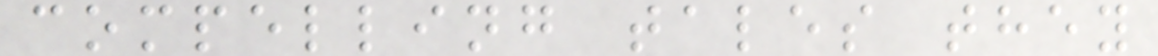compelling tales they
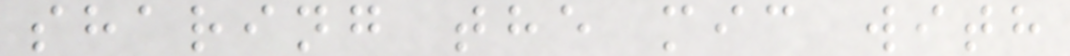sharing the mic with
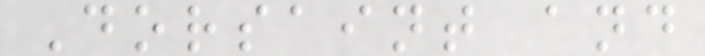Dorsaint and
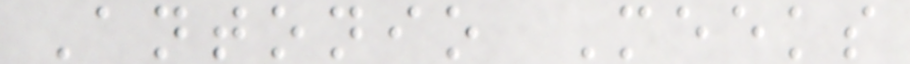Antonio Meeks
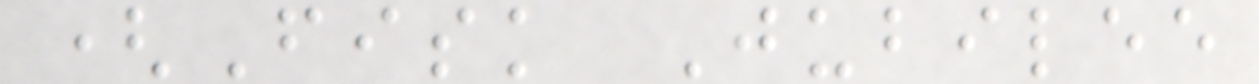(Fisk Jubilee
